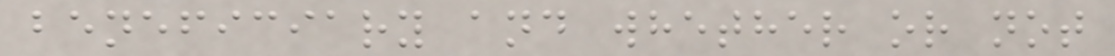beneficiary and whether or not
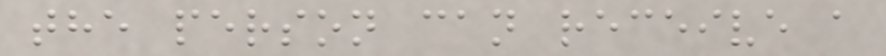the person can receive a
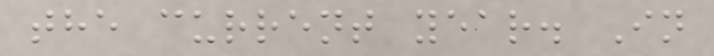the current year. In
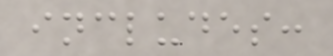includes:
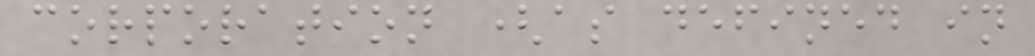corporation (as defined in
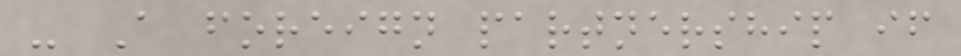- A foreign partnership if
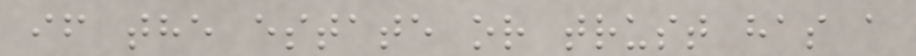if the estate or trust has a
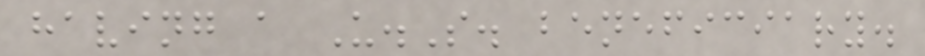having a U.S. beneficiary.
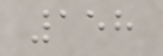158
